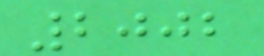2002
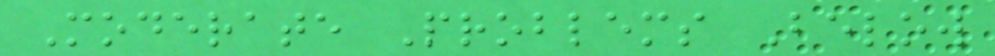Moderate Problems Below
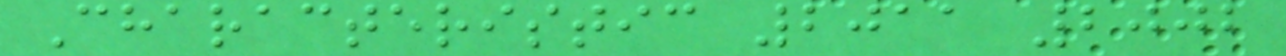Characteristic 2011 2002
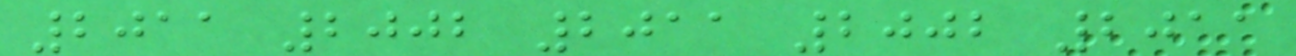2011 2002 2011 2002 2011
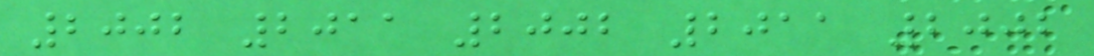2002 2011 2002 2011 2002
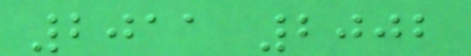2011 2002
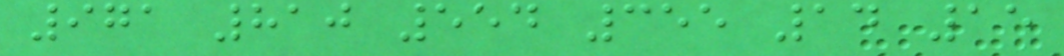971 810 554 355 14 15
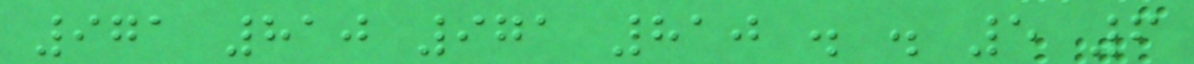971 810 971 810 . . 5 6
